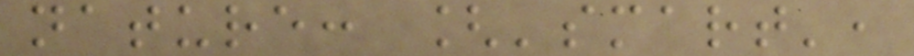nature: ['smart',
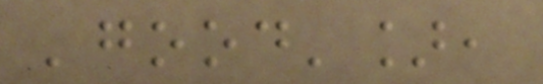'good'],
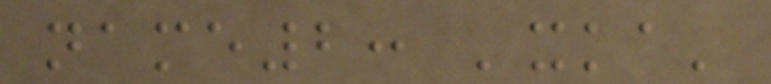name2: 'xka'
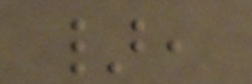},
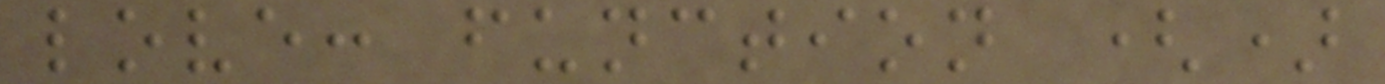love: function ()
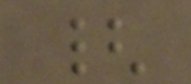{
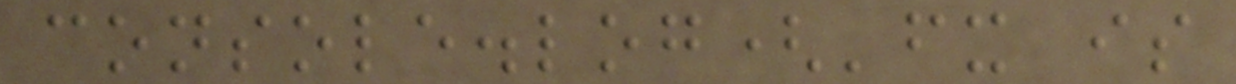console.log('fx is
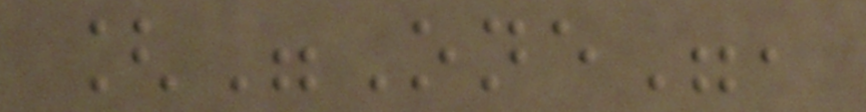["One",
